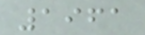1961
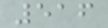516
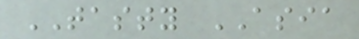TASTY ASIA
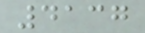4137
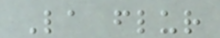La flur
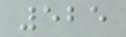525
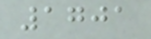1701
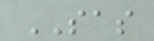SAS
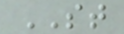ST
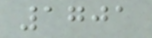1701
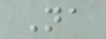Na
